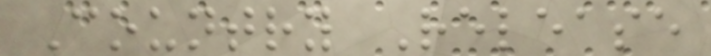Country Release
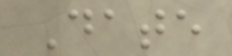Date
